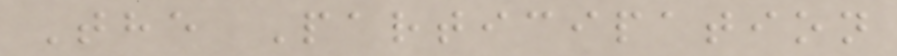The Participation
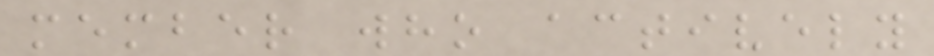member who actively
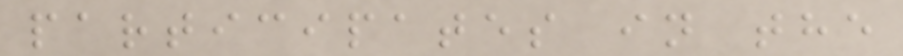participates in the
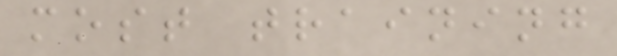most training
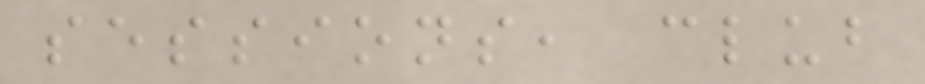sessions, club
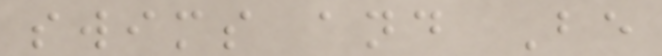swims and Be
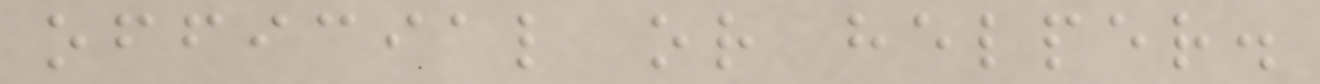official or helper.
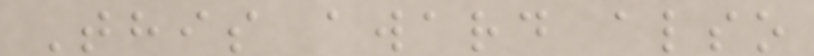This award also
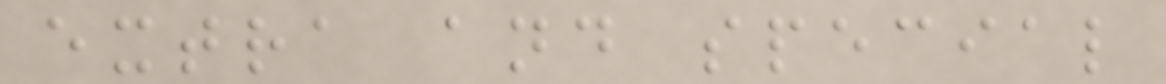extra and special
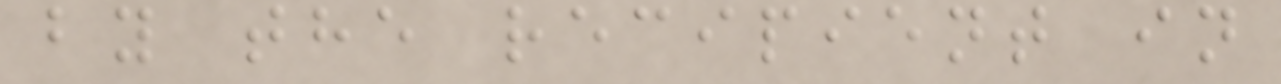by the recipient in
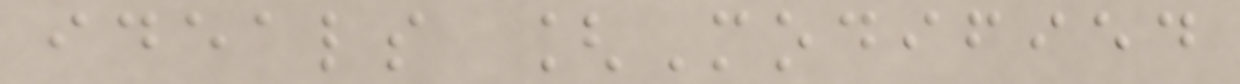ideals [Modified
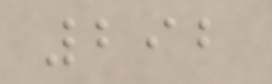292
